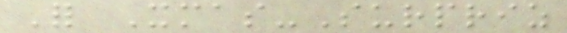For Xmas-Surpriz
